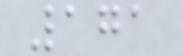171
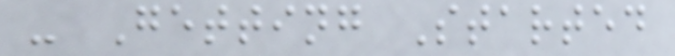- Getting Started
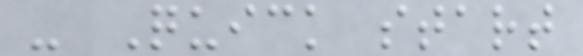- Quick start
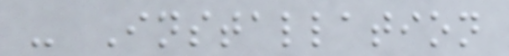- Installation
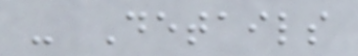- Details
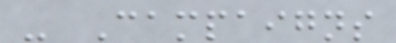- Campaigns
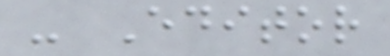- Editor
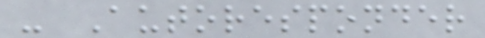- Autoresponder
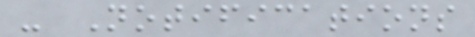- Notifications
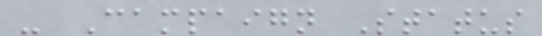- Campaign Status
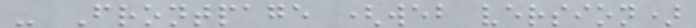- Frontpage (web version)
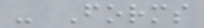- Forms
